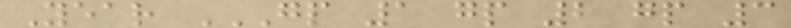Year GP 1 GP 2 GP 3
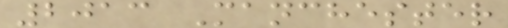2013 Manchester
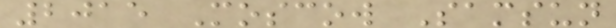2015 Moscow Samsun
